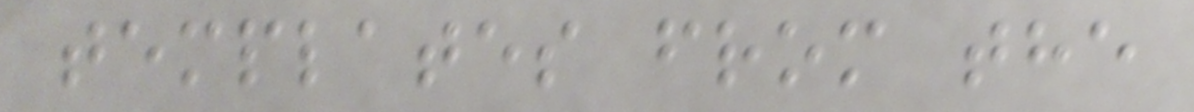templates from the
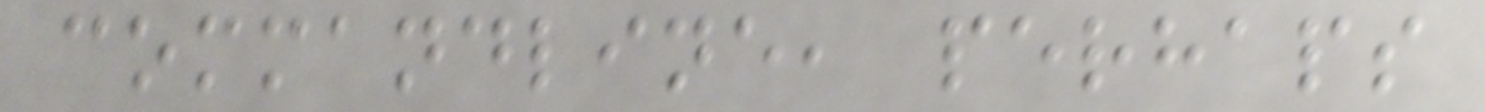commandline, perhaps
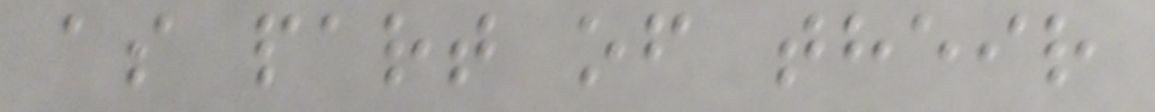as part of their
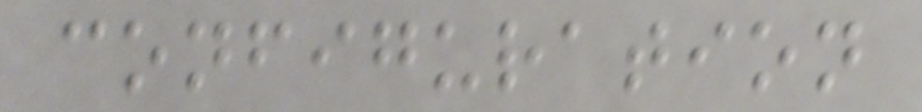configuration
